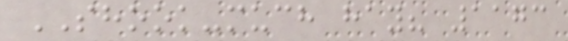SHOOK-much hay? 1173
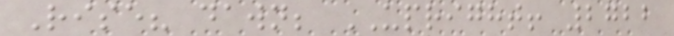Rise? dawn; UPRIGHT! 2722
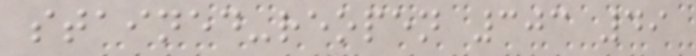stained-reopen 303 49
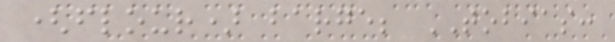(flour) barge; TOBIAS:
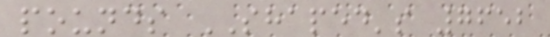pounds SHAPED's 7652
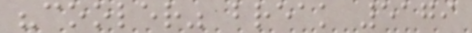"cooler" break 5179
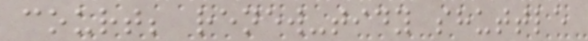court; renew-tidy shuttle
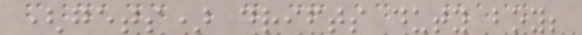(gets) drifts duty boy;
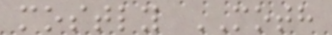mostly MOTH
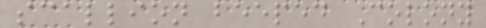scallion beeped Colony
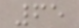65
